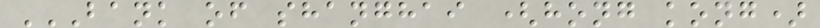BANK OF SHANGHAI (HONG KONG)
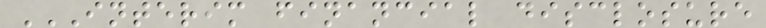INTERIM FINANCIAL DISCLOSURE
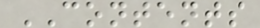CONTENTS
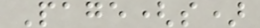Page(s)
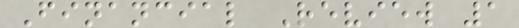Financial Review 1
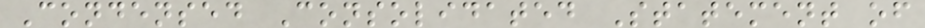Condensed Consolidated Statement of
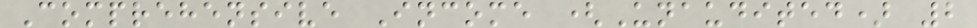Comprehensive Income (Unaudited) 2
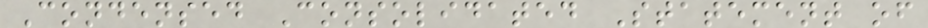Condensed Consolidated Statement of
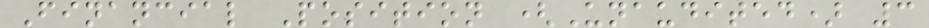Financial Position (Unaudited) 3
